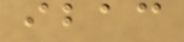ibac
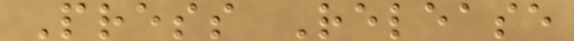Press Release
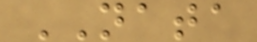NATA
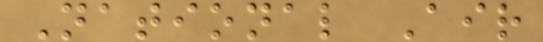National Air
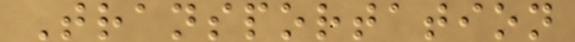Transportation
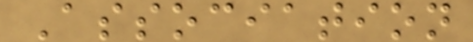Association
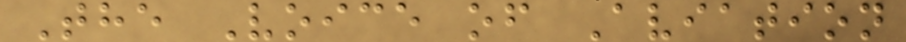The Voice of Aviation
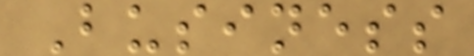Business
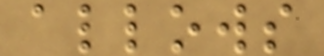allows
